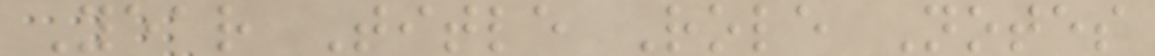Year Title Role Notes
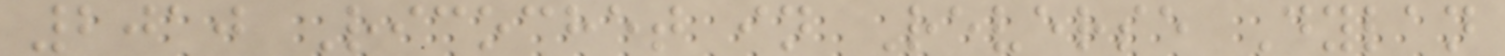2010 Ricochet in Reverse Dylan
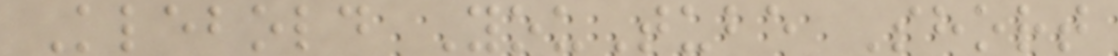Klebold YouTube Short
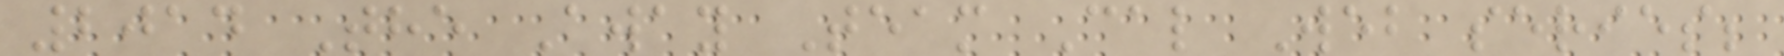2014 The Away Team Cal Web series;
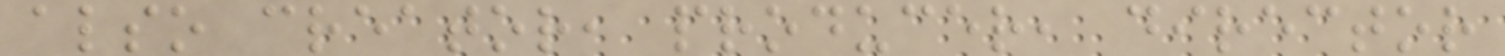also creator, producer, director
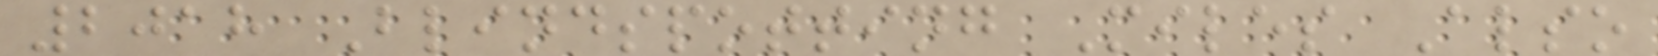2018 Blindspotting Miles Also
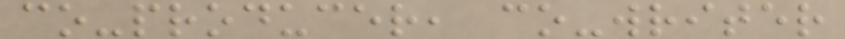co-producer, co-writer
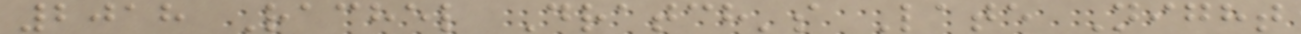2018 Rachel Dratch's Late Night
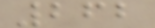262
